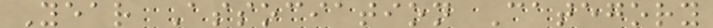Year Association Category
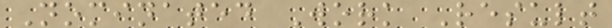Nominated Work Result
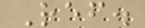Ref.
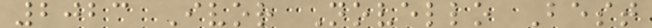2023 Ivor Novello Best
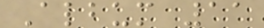Album 11
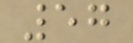57
